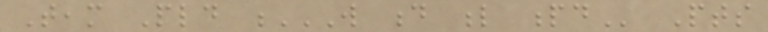Team Pld W D L PD Pts
